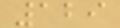129
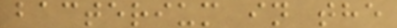bacterium in the
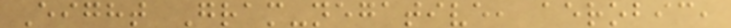Eight Gram-negative, aerobic,
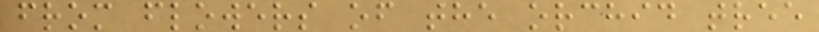from flowers of the orchid tree
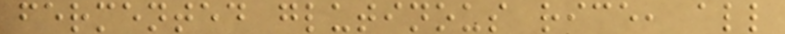fermented glutinous rice, all
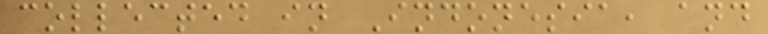collected in Indonesia, and
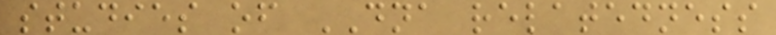studies of DNA relatedness
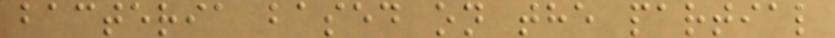bacteria based on the partial
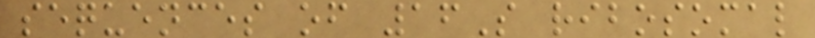sequences of 16S ribosomal
